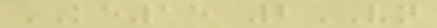KE15 2VN
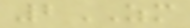2ZM
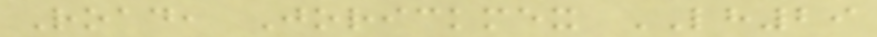Road, Jorickmex LH29
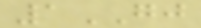1GJ
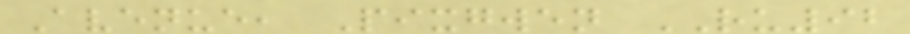Avenue, Pixgwen RU92
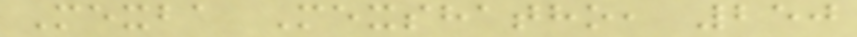Mexba Mexshatho, 250
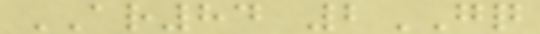AR84 2GQ
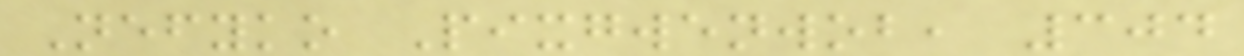Nefyko Pixgwenwob, 304
